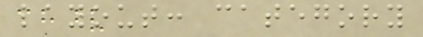layout: category
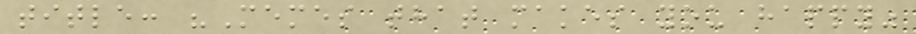title: "Memes that makes you happy"
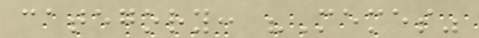category: "Memes"
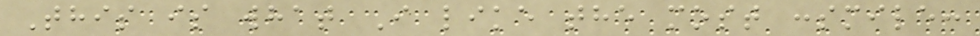This is what I like the most :smile:
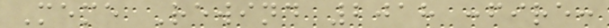Meme Rewind 2018 :fire:
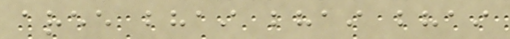aree bhai bhai bhai
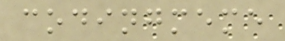codingmeme
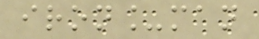iron_man
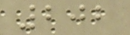202
